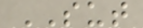SUT
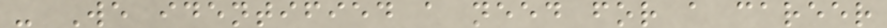- We identified a need for a career
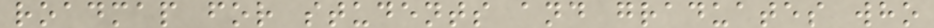roadmap for students and graduates who
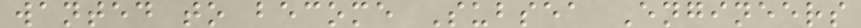wanted to become Subsea Engineers
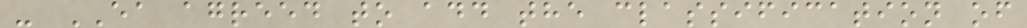- EA agreed to add the classification of
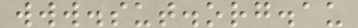www.sut.org.au
